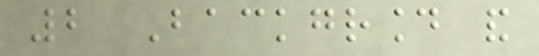2 Background and
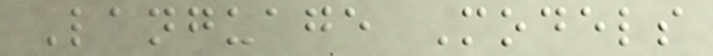Language Models
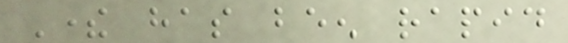There has been rapid
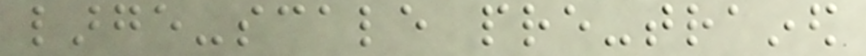large-scale pre-trained
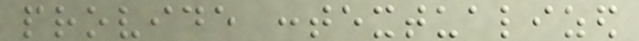provide contextualized
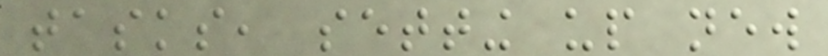tasks, setting up new
